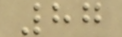87
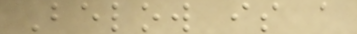Below is a
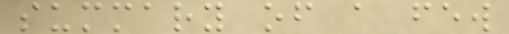summary of a few
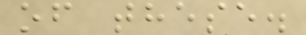of these.
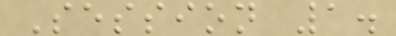Session 1.
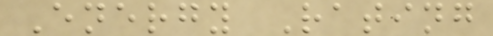Energy Rating
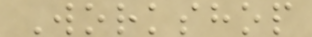Workshop
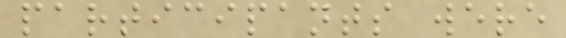participants were
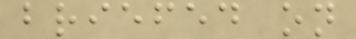briefed on
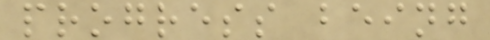progress being
